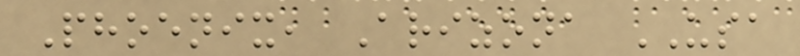Phoenix, Arizona USA
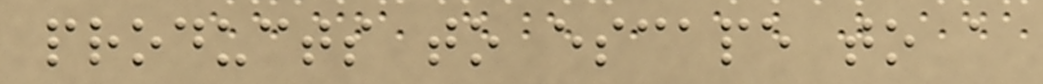products to escape to a
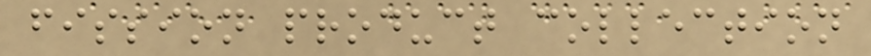fission product collection
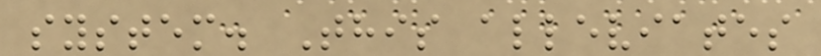system. This alleviates
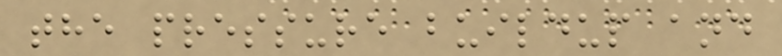the pressure buildup and
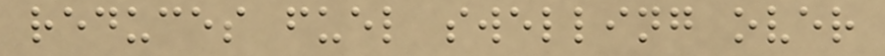reduces fuel swelling over
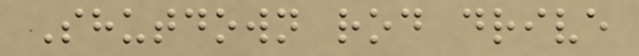Shutdown rod drive
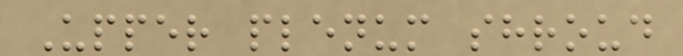Upper plenum shroud
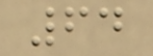64
